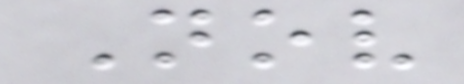Nov
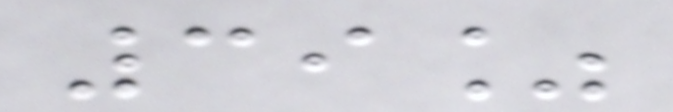39%
